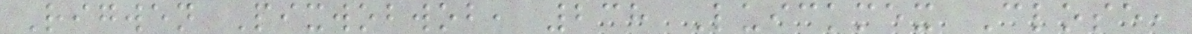Rigwen Pixwobwob, 238 Luickmex Close,
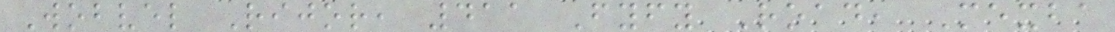Wobvel Rijor, 411 Fyfy Road, Mexba
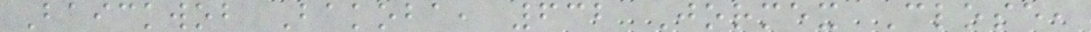Baickwob Bakoba, 632 Jormex Close,
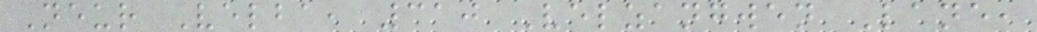Neur Velba, 310 Velzangwen Lane,
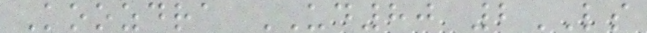Koozdra UD80 2LS
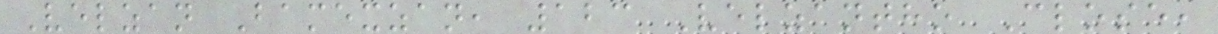Velzan Bamexzan, 123 Velzantho Close,
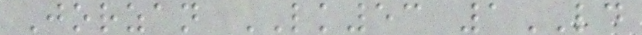Jorzan LK53 1LD
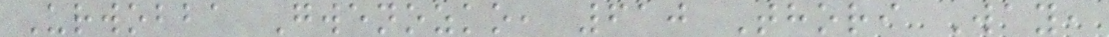Urwobba Gwenozko, 610 Thori Way,
